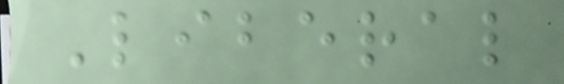Liberal
